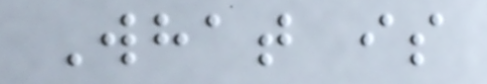What is
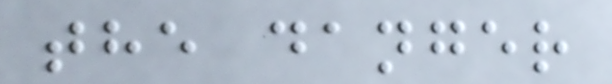the danger
